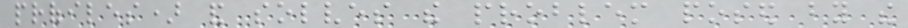profiles) and solves the problem posed by the
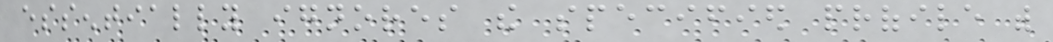essentially ignores the specified profile with
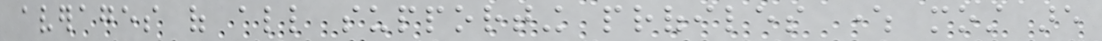averages of all supporting profiles where most are
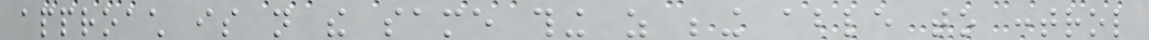approach is not the same thing as being able to control
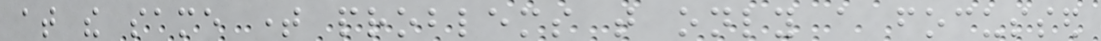at the same time problems that only a focussed
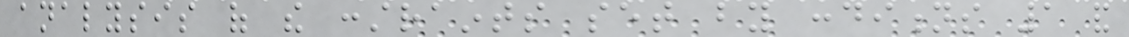analysis of the constraints set by conditions 1 and
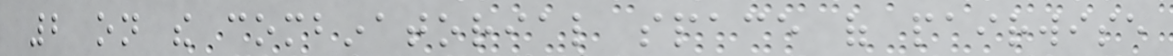2 on the combinatorial space of pairwise
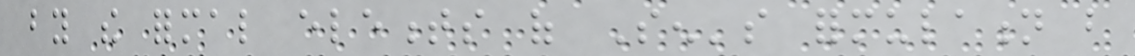by the formal elements of Sen's formulation but
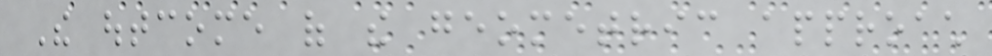The outcome of the geometric approach
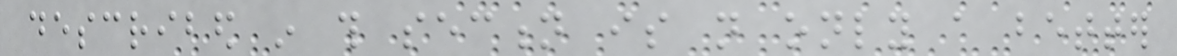described in this section is not only a better
